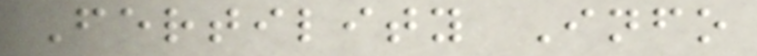Fertility Info
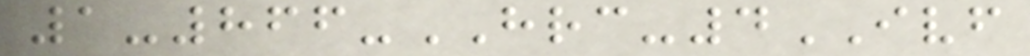1-866-HRC-4IVF
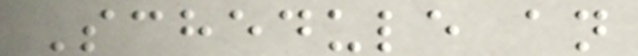Schedule an
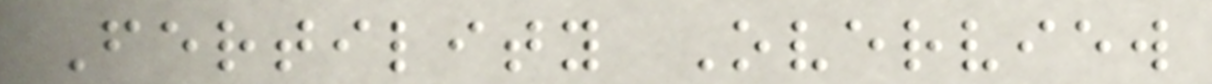Fertility Overview
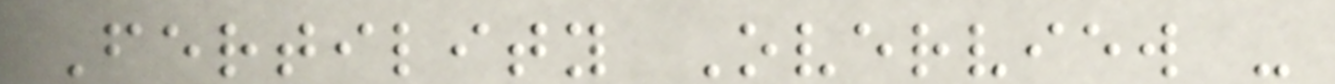Fertility Overview -
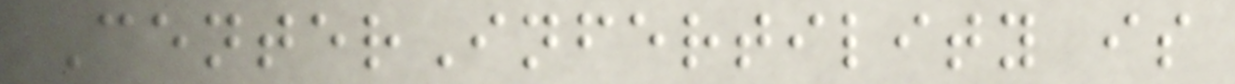CenterInfertility is
